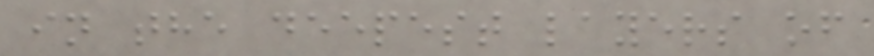in the deepest layers of
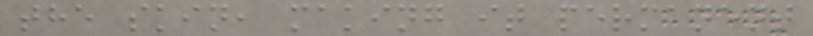the skin, making it permanent
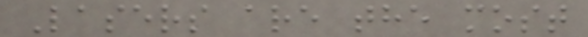Lasers are the most
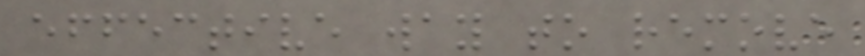effective way to remove
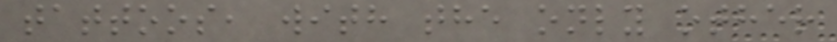tattoos, with the only other
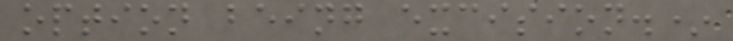option being excision.*
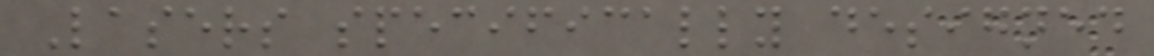Lasers specifically designed
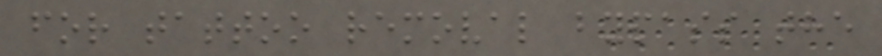for tattoo removal bypass the
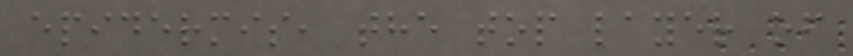epidermis, the top layer of
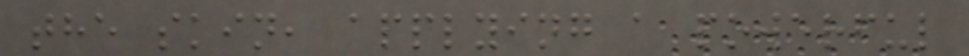the skin, applying a powerful
